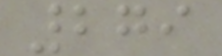279
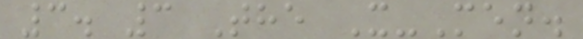3. 3 The X-Men.
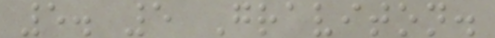5. 5 Graviton.
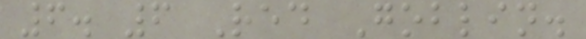6. 6 Red Goblin.
